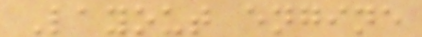Layout engine
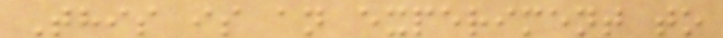This is an experiment to
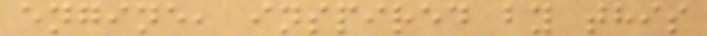engine, inspired by this
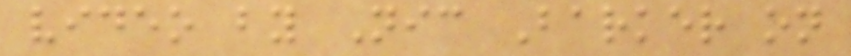video by Nic Barker on
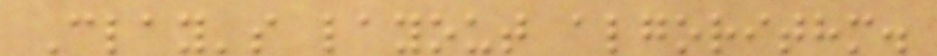Clay's layout algorithm.
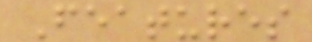Features
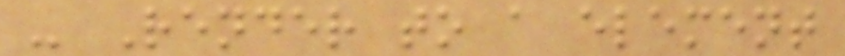- Render to a element
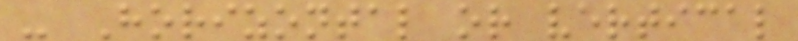- Horizontal or vertical
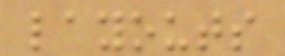layouts
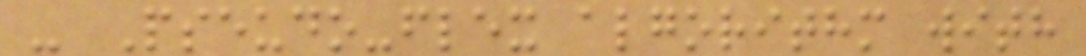- Pseudo-flex algorithm with
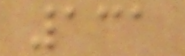131
